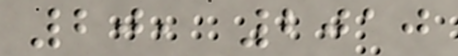20, 2010
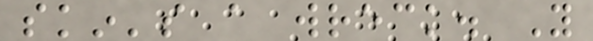skin's a wreck. You
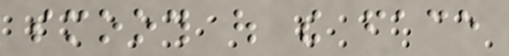smooth out the face
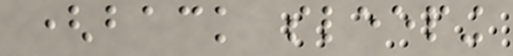(back sleeping
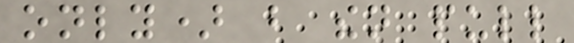only) but then pull
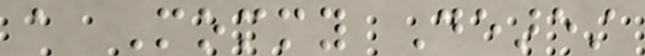a Mommy Dearest
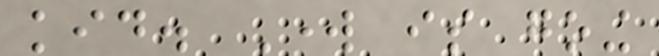kid. Work is going
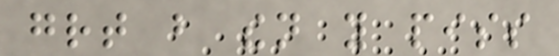great but then you piss
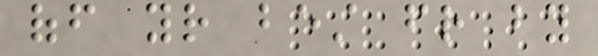off your best friend by
